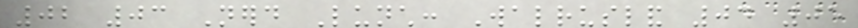02 03 Nerd Lunch: Walrusland 04 05
